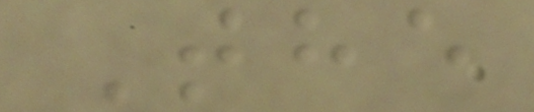The
